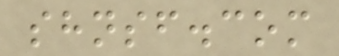shnsf.com
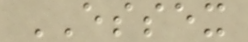ESSEX
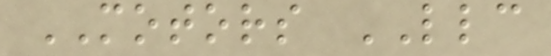MOTORS LLC
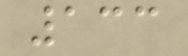133
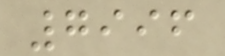7996
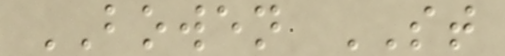BOWEN ST
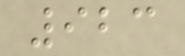923
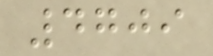4709
